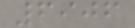6906
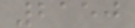2150
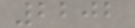2202
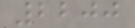2200
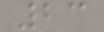23
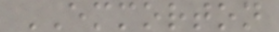EMMORTON
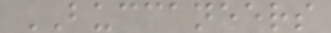BUCCANEERS
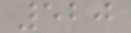520
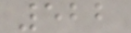522
